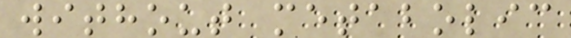without metabolic
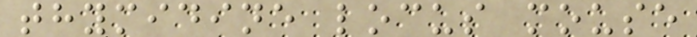thymidine locus mouse
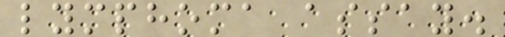lymphoma assay.
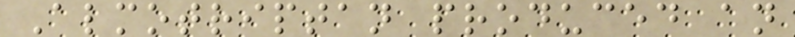Almotriptan produced an
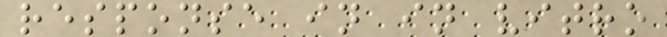response in in vitro
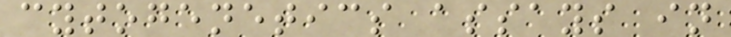cytogenetics assays in
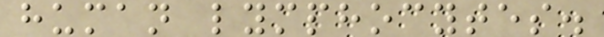human lymphocytes.
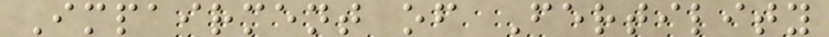Impairment of Fertility
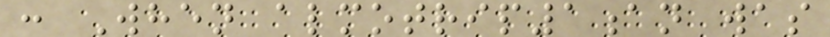: When almotrip1an was
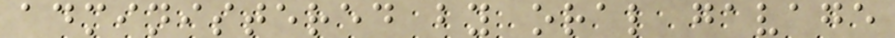administered by oral gavage
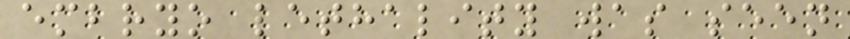embryo lethality was seen
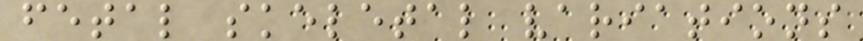fetal skeletal variations
